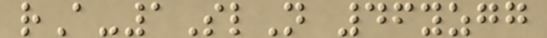rA-1SlN 46yzgg
